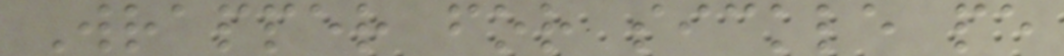Wrapper for sickle pe
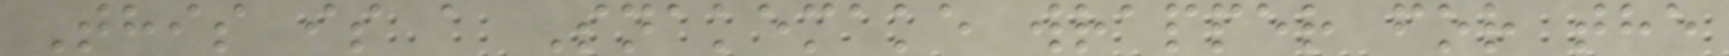This is a Snakemake wrapper for the
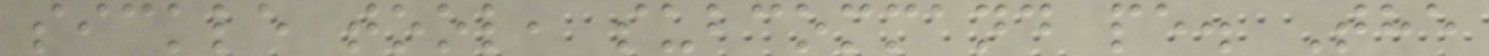sickle tool, subcommand pe. The
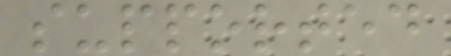supported
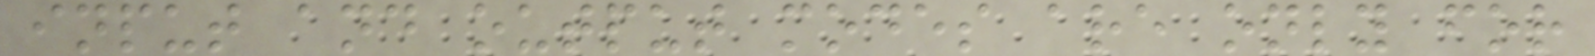input and output modes are only for
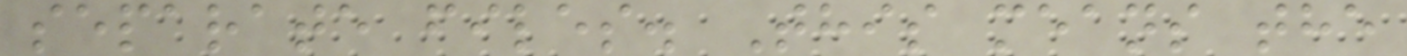separate files. This means the
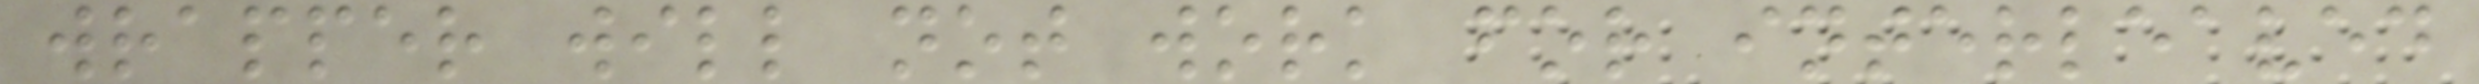wrapper will not work for interleaved
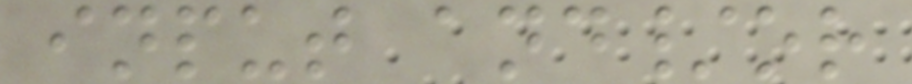input and/or
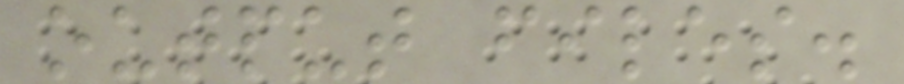output files.
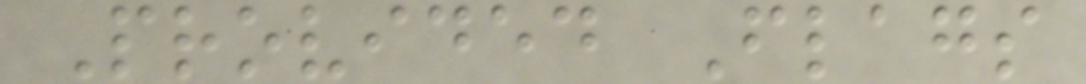Provided Flags
